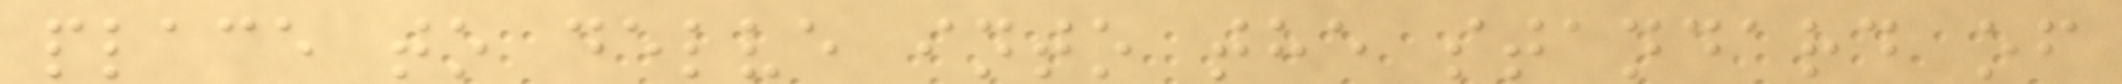place to delve into the standard of
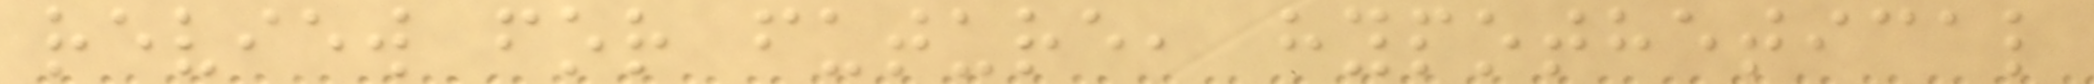review for future, hypothetical
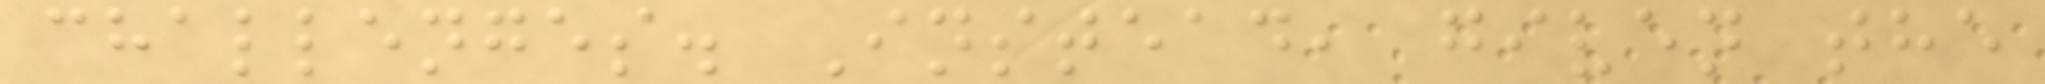challenges. Instead, given the
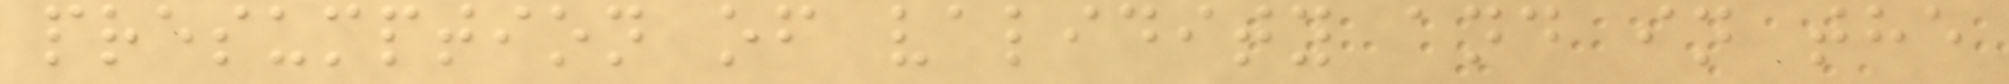presumption of validity and in the
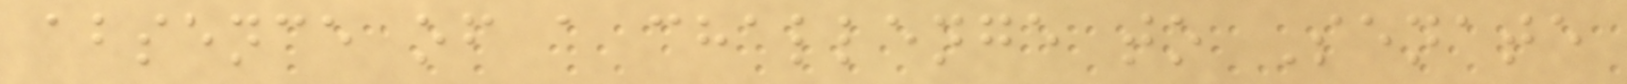absence of a challenge to Senate
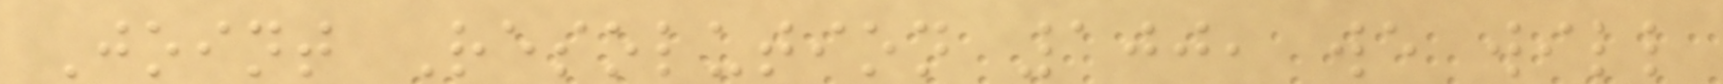Joint Resolution 100, we will
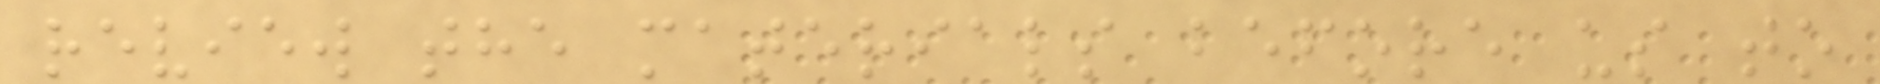review the materials before us to
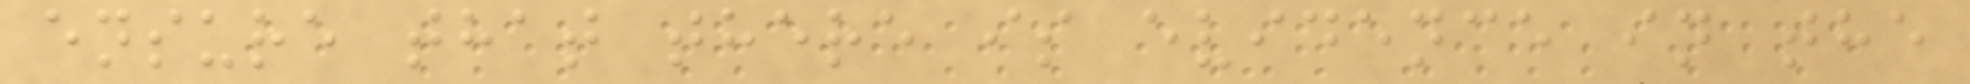ensure that there is evidence in the
